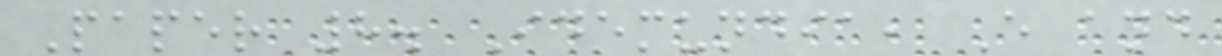Paper 8. Idemundia, E and
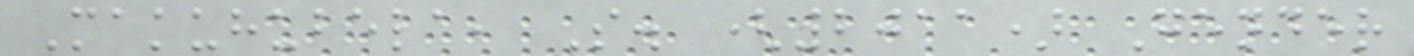Makuhubela, S. (2011) Gender
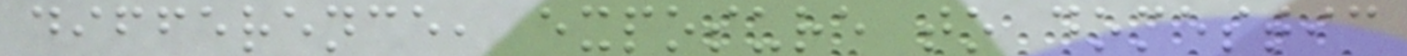difference, exposure to domestic
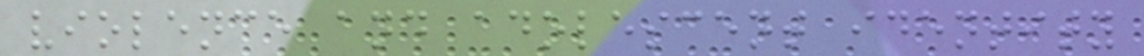violence and adolescent identity
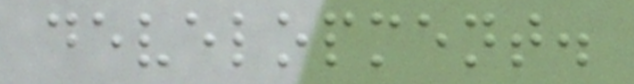development.
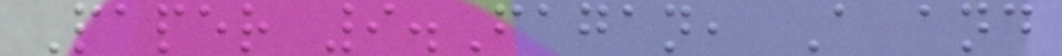Paper 9.Fagan, A and
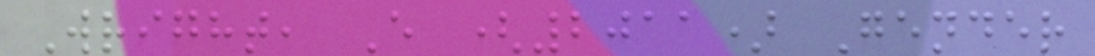Wright, E (2011) Gender
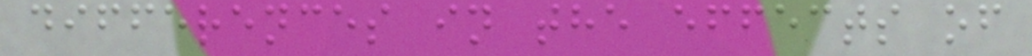differences in the effects of
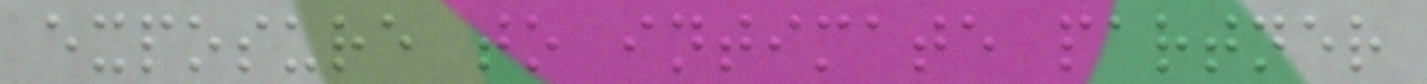exposure to intimate partner
